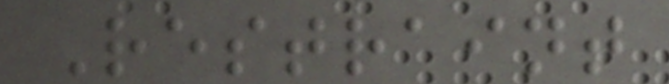Restraint
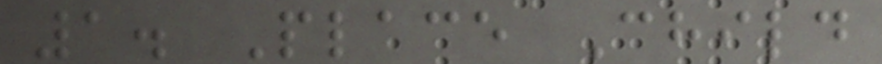1. Place Child
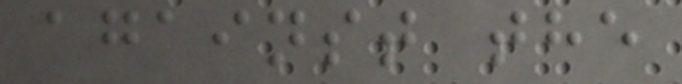against the
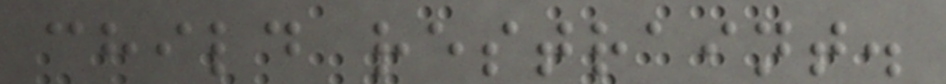child restraint.
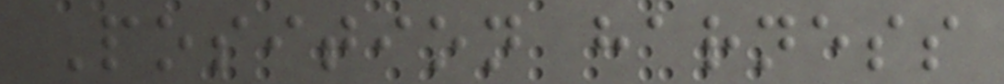Position harness
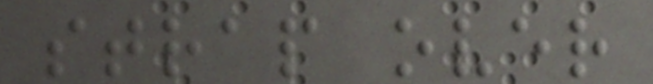strap over
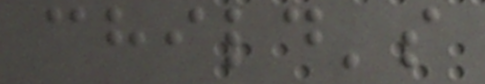child's
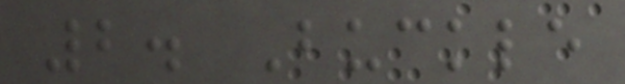2. Buckle
